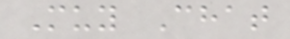Muy Chat
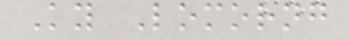Ky Lomorng
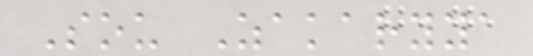Sou Zakaryya
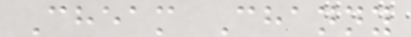Cheam Channy
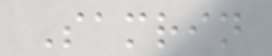Samrin
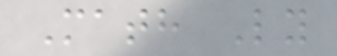Math Ly
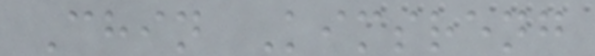Chin Kimsreng
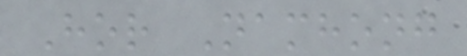Hor Namhong
